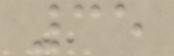35
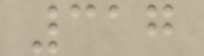317
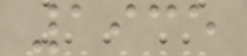1935
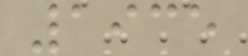1935
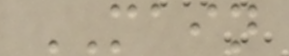MAIN
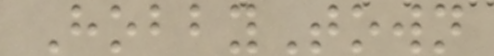HobbyTown
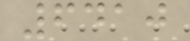6410
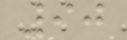90
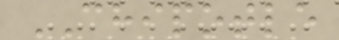CHIPOTLE
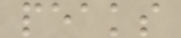peaks
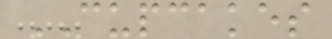CUPCAKES
